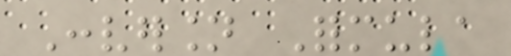Conversion Formula
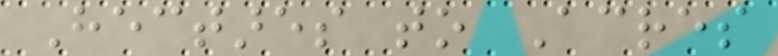Hectares to Acres
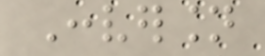Conversion
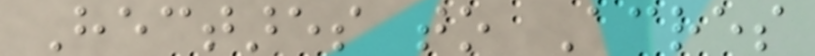Hectares to Acres
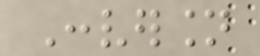Conversion
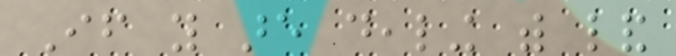If you are dealing with land
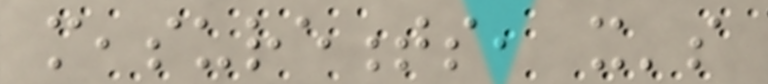measurements, it's
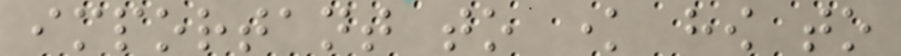important to know how to
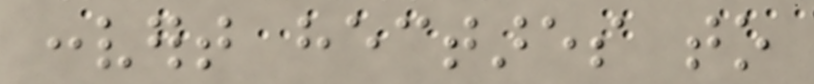convert hectares to
